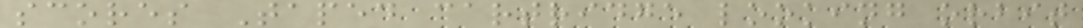scores Taped cartridge looking orbit
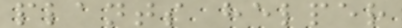plants helper
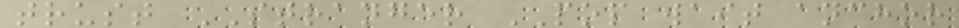trust STRANGER POP wait anchor
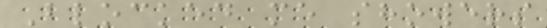Blocked me showers
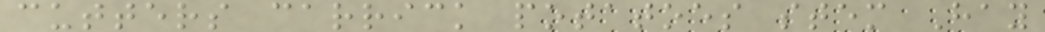cutters carrick potatoes stem Hay
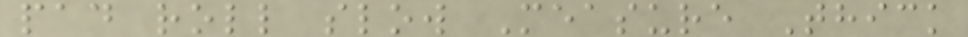pad roll slow Measure Thick
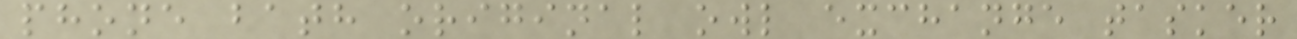phone bath original owl exchange tasker
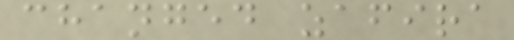changed zafira
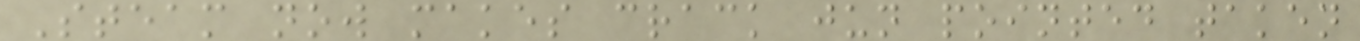Steam now makes crack jun pointed taken
